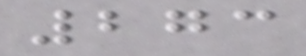273
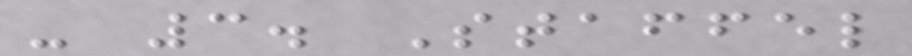- 3. Staffel
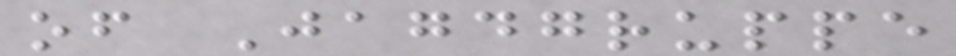of Jagdgruppe
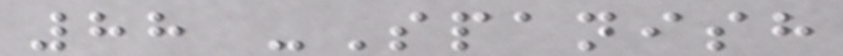88 -Spanish
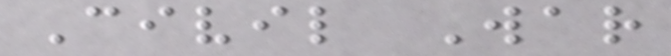Civil War
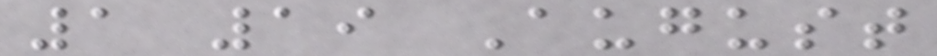1 19 August
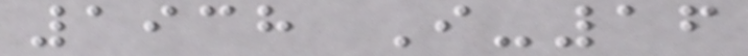1938 I-16
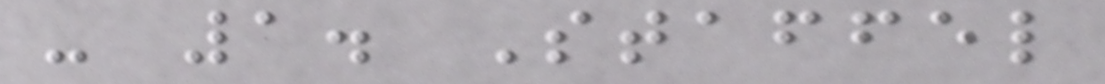- 1. Staffel
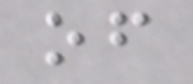of
